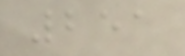251
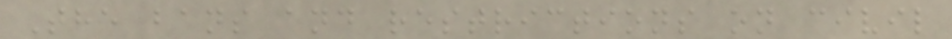The bans and restrictions on civil
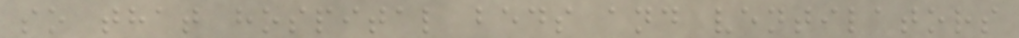so that hospital beds and ventilators
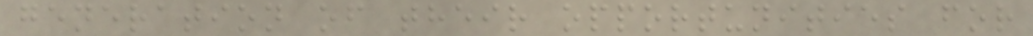generation of their opportunities for
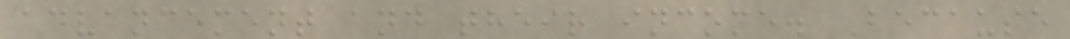advancement and their income. Because
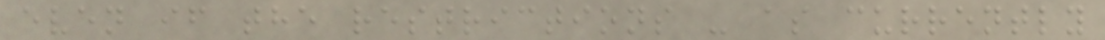even if the restrictions - as currently
